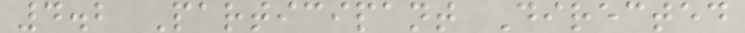4.2 Participant Directed
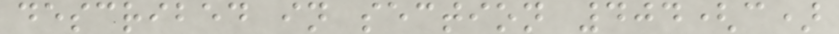described in section 404(c)
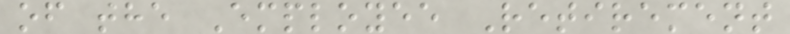of the Employee Retirement
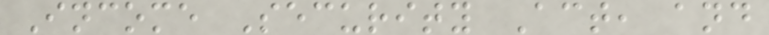Income Security Act, and
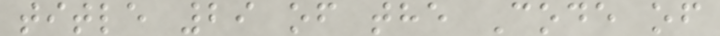title 29 of the Code of
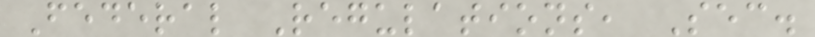Federal Regulations, Sec.
